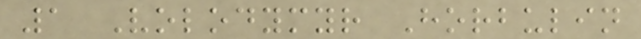1 Volodymyr Horbulin
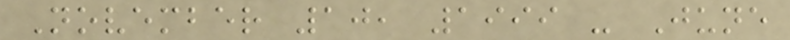November 10, 1999 - June
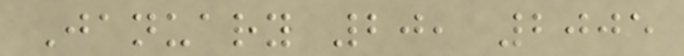January 20, 2005
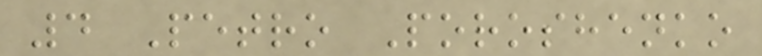4 Petro Poroshenko
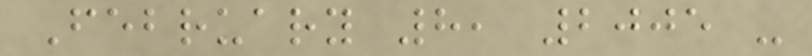February 8, 2005 -
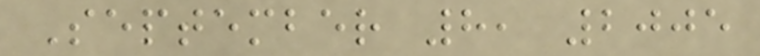September 8, 2005
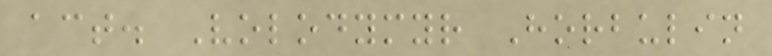act. Volodymyr Horbulin
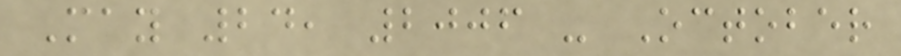May 24, 2006 - October
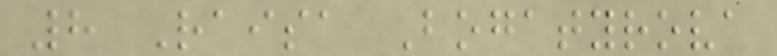8 Raisa Bogatyrova
